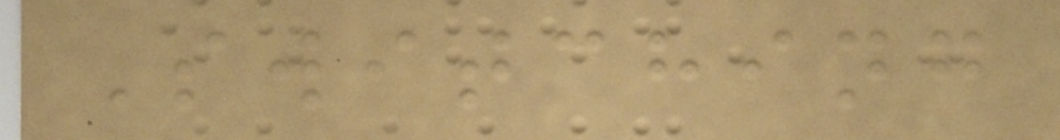Switching
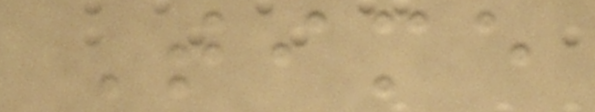Time
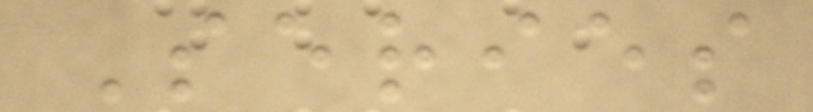Series
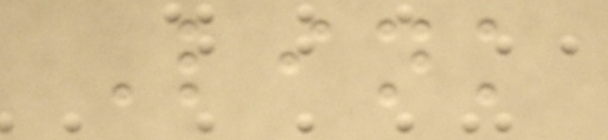Link
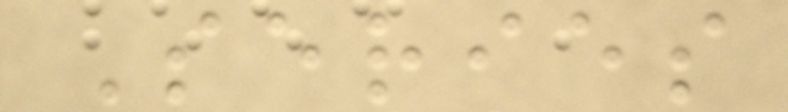Series
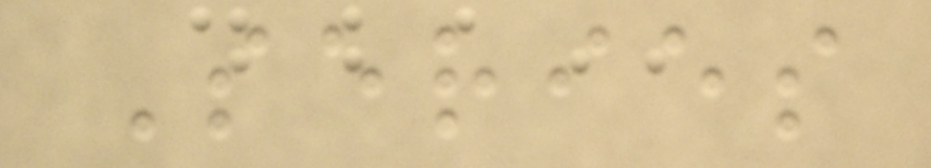Series
